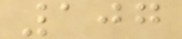107
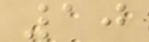10
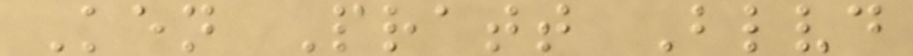Ken Pratt Blvd
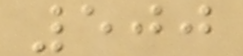500
